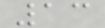13
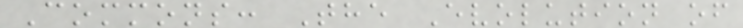Commons: The Evolution of
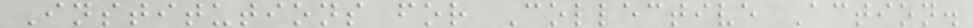Institutions for Collective Action.
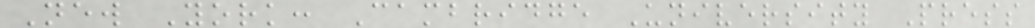New York: Cambridge University Press
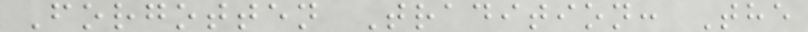Forgotten Tradition: The
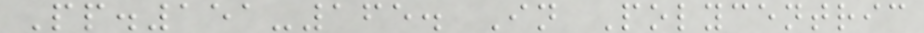Pp.151-165. In Polycentric
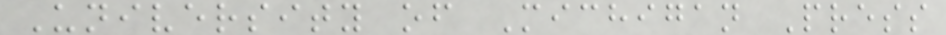University of Michigan Press
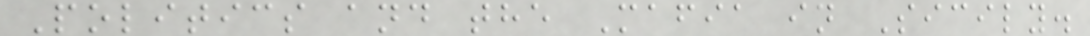Politics and the Mafia in Sicily.
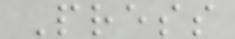Press
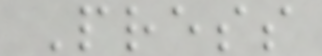Press
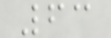63
